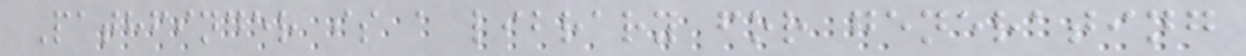Pathfinder is a library for generating
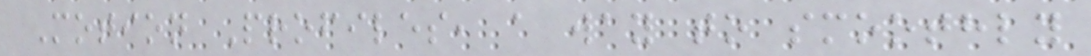Motion Profiles, a way to smoothly
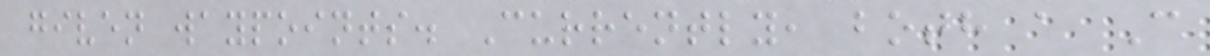given waypoints. Currently, both a C
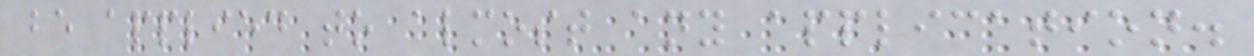be applied to almost any application.
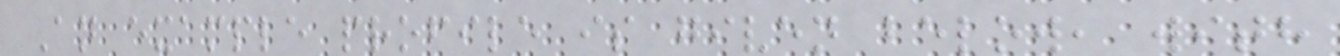An example profile is given below, with
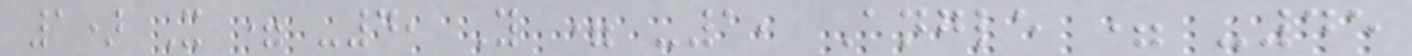1) X = -4, Y = -1, Angle = -45
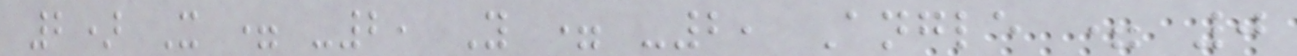2) X = -2, Y = -2, Angle = 0
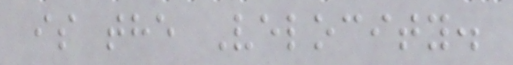is the Velocity.
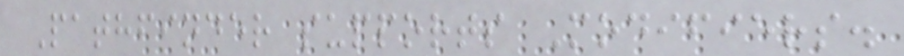Pathfinder supports Modifiers.
